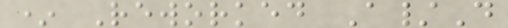* Reworked A/D
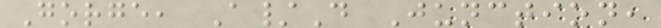Gorge, A/D Junction,
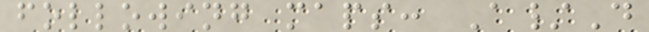following maps: A/D
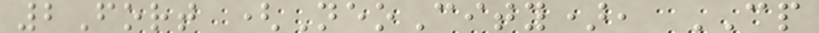2Fort (NeoCity), CP
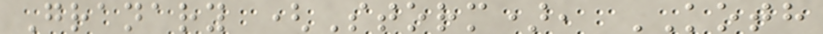Granary (Storm), KOTH
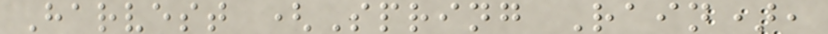Harvest (Spring Rain),
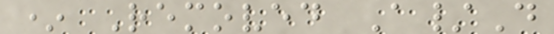* Removed A/D
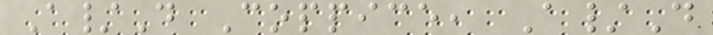A/D Coppice, A/D
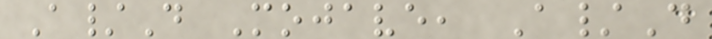A/D Mojave, A/D
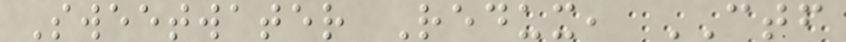Sweetwater Redux, CTF
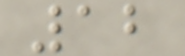12
